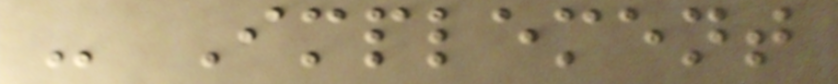- Implement
